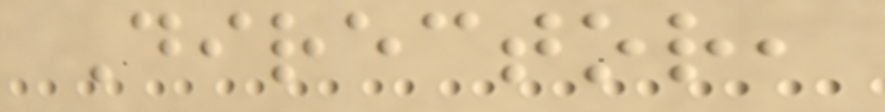Director,
